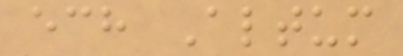ech Altum
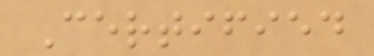Certified
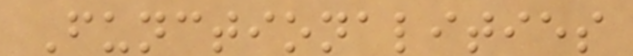Functionalities
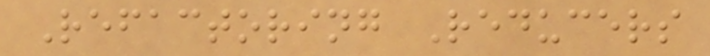Refactoring Reducers
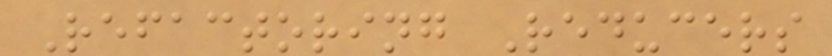Refactoring Reducers
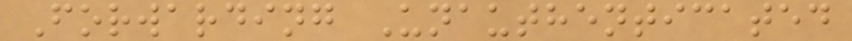Forwarding Unauthenticated
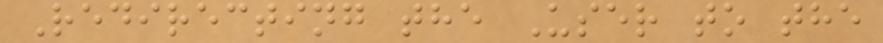Redirecting the User to the
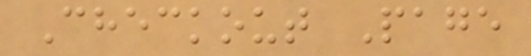Checkout Page
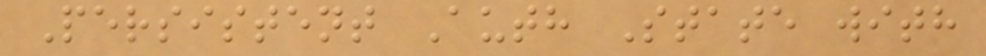Persistent Auth State with
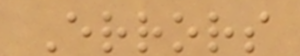Errors
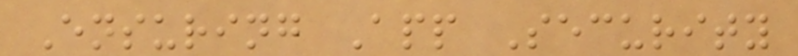Ensuring App Security
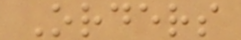Orders
